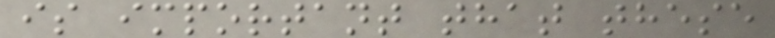is important that these
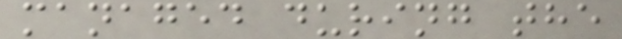managed during the
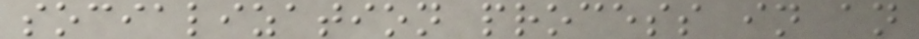socialization process in an
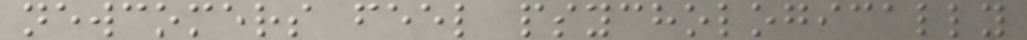newcomers feel psychologically
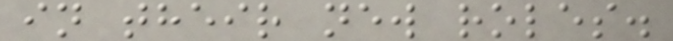in their new roles.
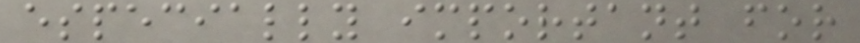especially important for
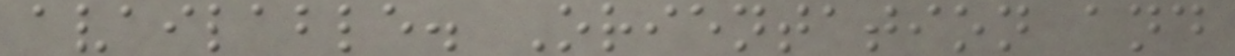available. Orientation and
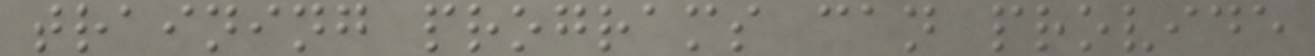training programs can provide
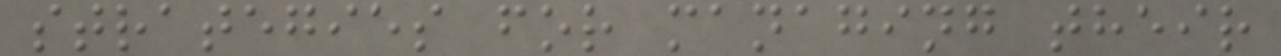strategies for managing their
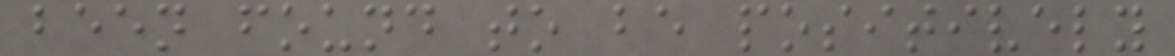been found to be positively
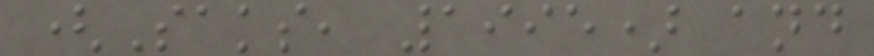(Saks, 1995) and
